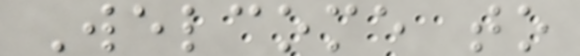Welcome to
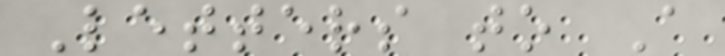Letters to A
